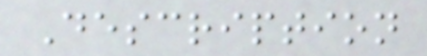Description
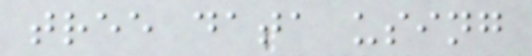tree data using
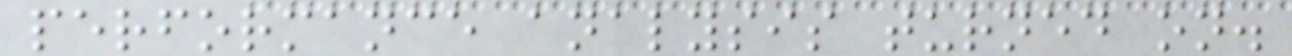performance analysis turned on.
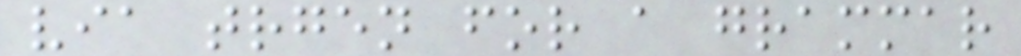via trgen for a grammar
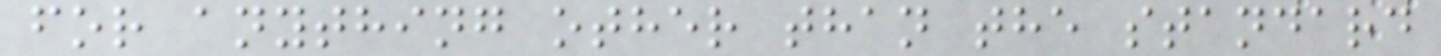for anything other than the standard
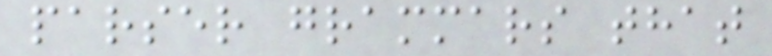parser grammars that
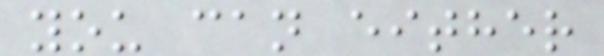you can either
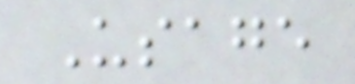Usage
